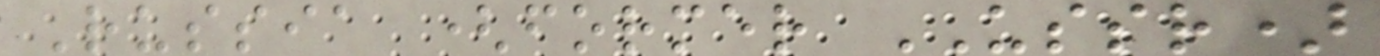Russia (former USSR)
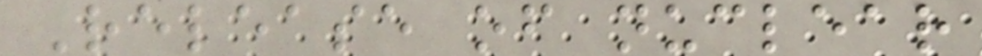Release of nuclear
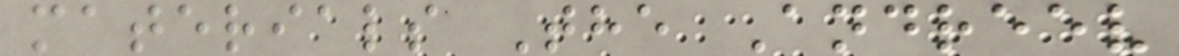materials The Andreev
